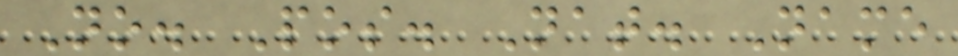No. Pos. Nat. Name
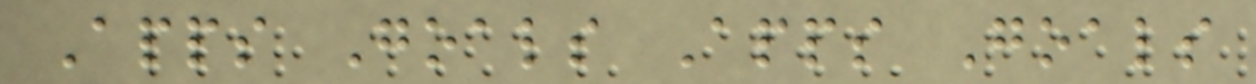Apps Goals Apps Goals
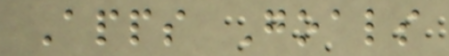Apps Goals
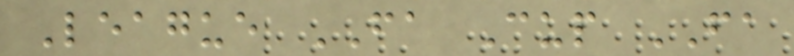League FA Cup FA
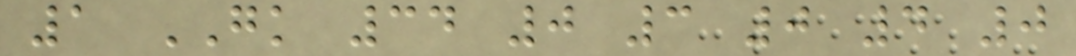1 GK 34 0 3 0 4 0
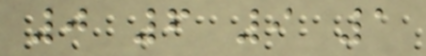0 6 9 1
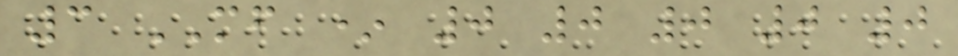3 MF * 0 0 0 0 0
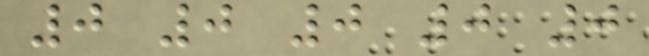0 0 0 0 0
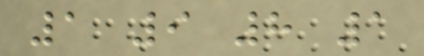1 9 8 1
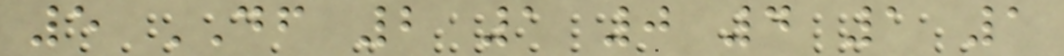5 DF 2 1 0 4 1 1
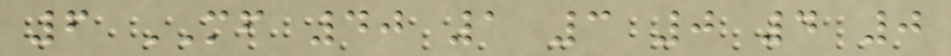6 MF 40 1 3 0 4 0
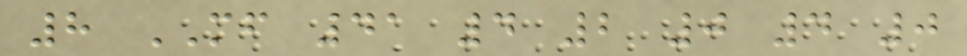8 MF 41 4 2 0 4 0
